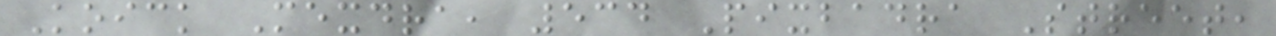Koick Mexdra, 534 Pixbadra Street,
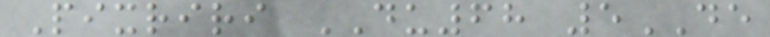Pixriri DU68 5DE
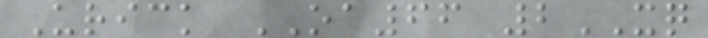Urick OA66 2XQ
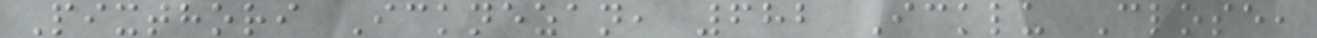Pixthori Icknezan, 682 Icklu Close,
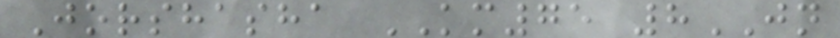Jorshasha KM75 8JN
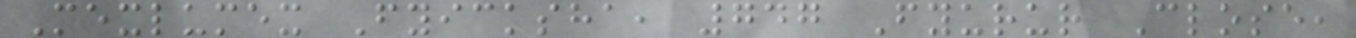Mexlumex Fyicksha, 747 Fyurur Close,
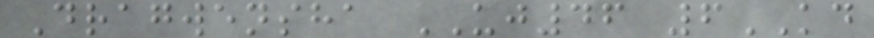Dragwensha UJ46 6KD
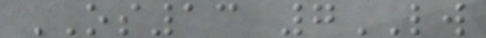OS13 7LW
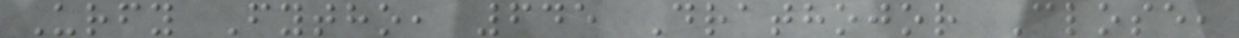Urfy Fytho, 645 Drathojor Close,
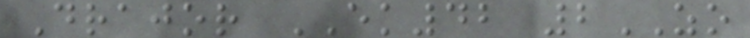Drajor EK42 2ZO
